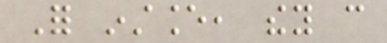For instance, they can
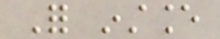For instance
